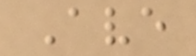Ave
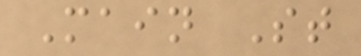Main St
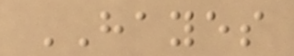HAYES
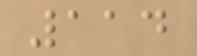114
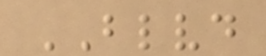BLVD
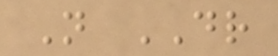N DR
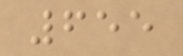655
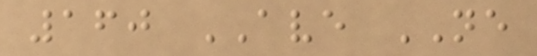160 AVE NE
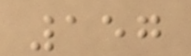157
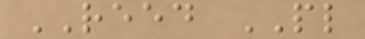REED PL
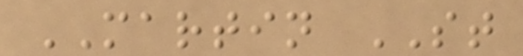MARTIN ST
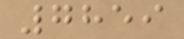7859
